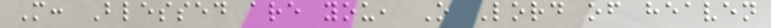M: Blessed are you, O Lord of heaven
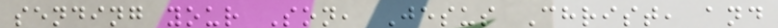sending your Son, Jesus Christ, and
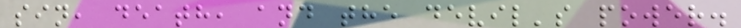sin, death, and the devil's power.
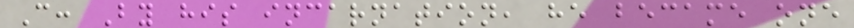C: By his incarnation, he became one
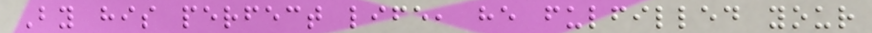By his perfect life, he fulfilled your
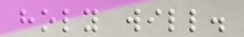holy will.
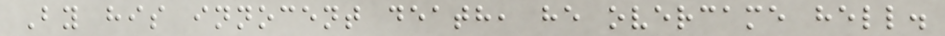By his innocent death, he overcame hell.
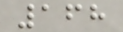168
